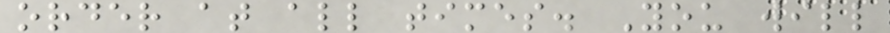order at all times. You will
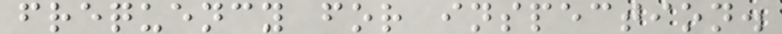frequency for inspection.
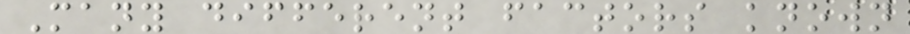Many different factors known
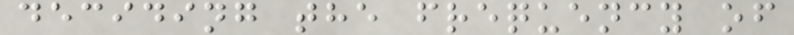deciding the frequency of
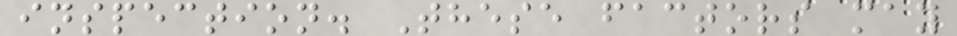inspection. These factors may
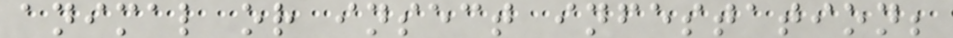animal or insect infestation;
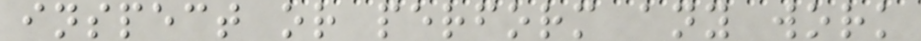inspect or perform any work
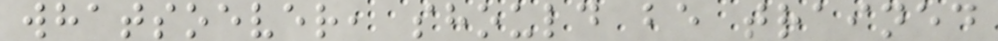whatsoever, should be trained
